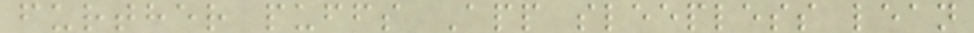further puffs App sleepless lean
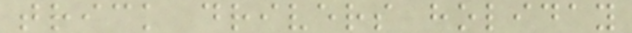trick drivers holiday
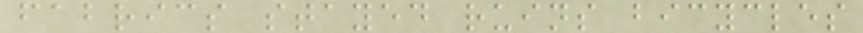fabrics stayed ruins bicycles
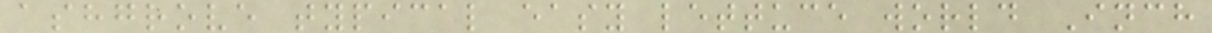ashgrove typical easy lettuce world Inch
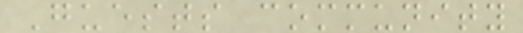Guests community
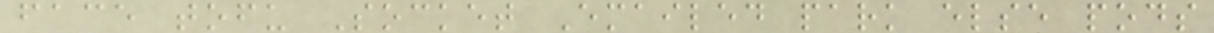face tofu Socket Emailed park else pods
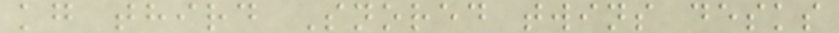kg third Snored twins desks
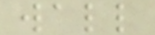wall
